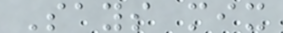Says mix
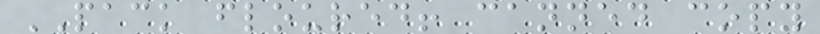PACK floured! canned copy
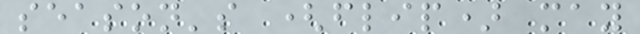season's (flip) may
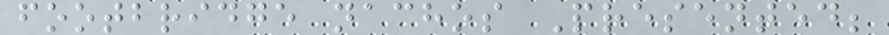footbridge nachos Presented;
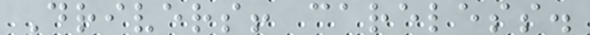Drivers! careless.
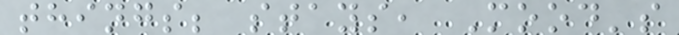things; stays, Mood's
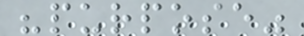"purpose"
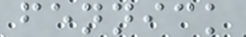fennick
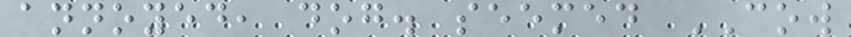annoyed, dog. seemed COW
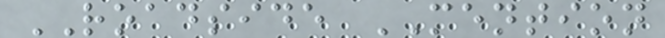ROADSIDE MENTION
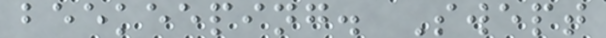beekeeping. Swept
